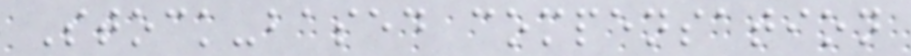Stock-based compensation
